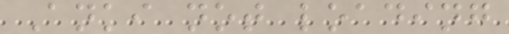Anki not loading
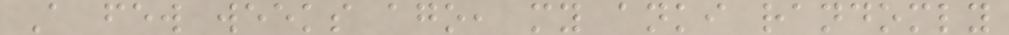A few weeks ago, my anki randomly
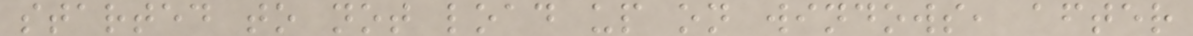started to not load up on windows, after
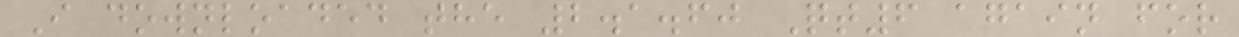I downloaded the 2.1.60 Qt6 again for
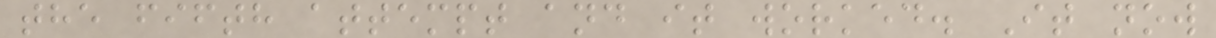the fifth attempt and it worked. It now
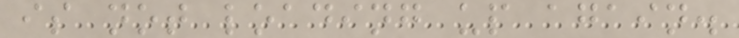is not loading up again.
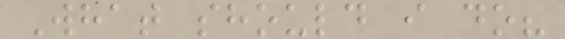What should i do?
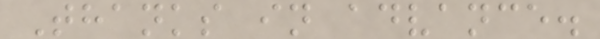Thanks in advance.
